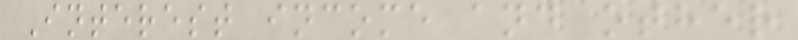Interest income and other
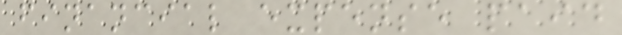financial expense paid
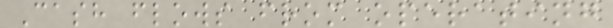Cash flows from operating
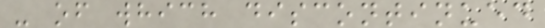- of which discontinued
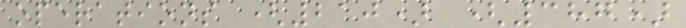operations (210) (387)
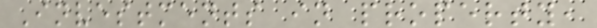Investments in property,
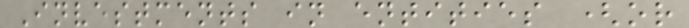Investments in entities (or
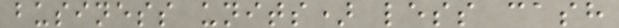business units) less cash
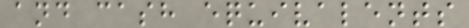and cash equivalents
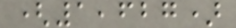(1,627)
